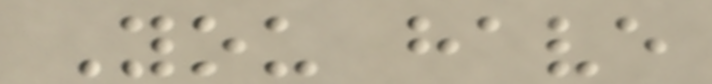You have
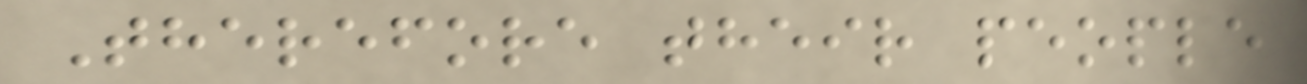Therefore their people
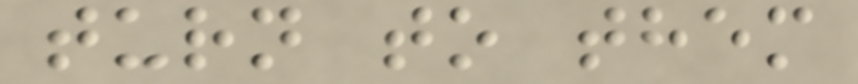turn to them
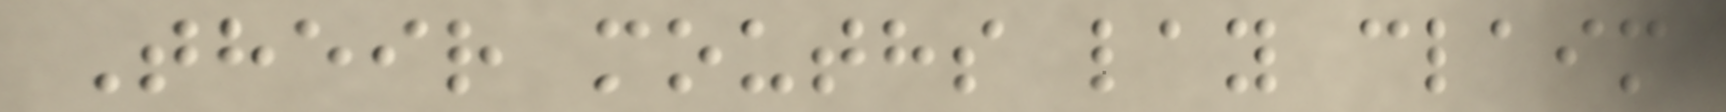Their mouths lay claim
